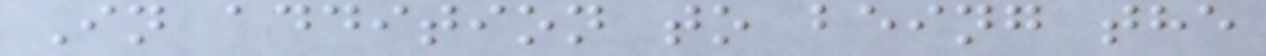In addition to being the
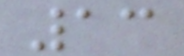13
